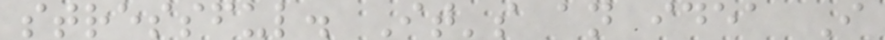stressful. It's an idea I
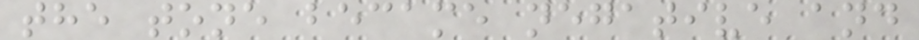the tone became negative and
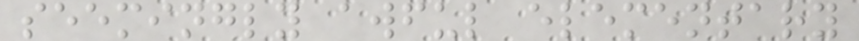seemingly awful elementary
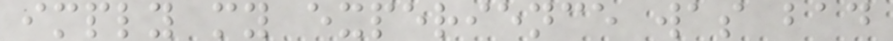imply my experience was bad
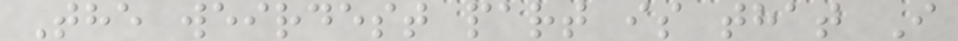The weirdest part is that I
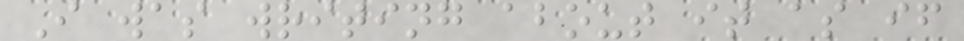I was writing about it as if
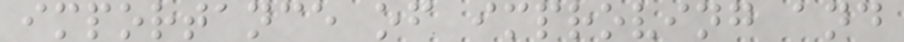importance of improving and
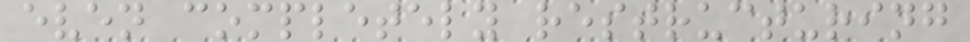even completely restructuring
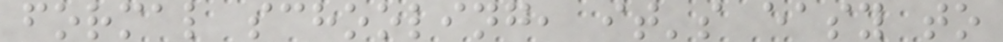formal schooling, it's easy to
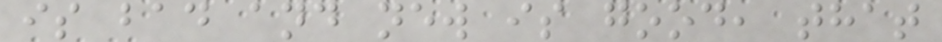is bad and new is good, that
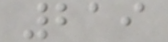219
